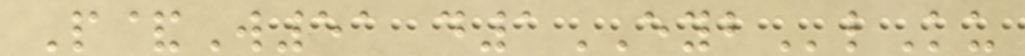P&W51 d1EYBlKu
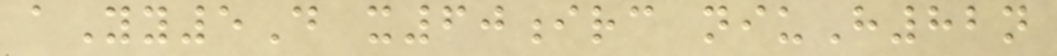aYy5D x60irc niuH82n
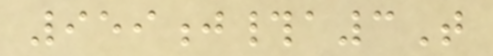959j#a3T
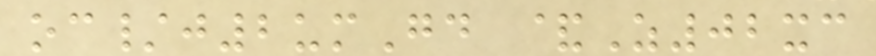oc/j2umGd &Z02xc
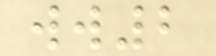ww2
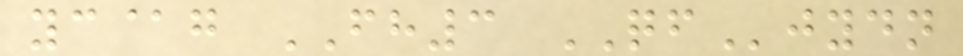yc@g FH3 QFjydn
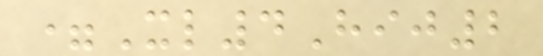=Xl4Hij2
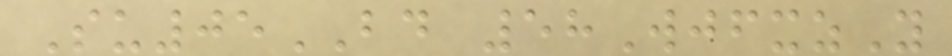Su05BD 58WjfxzY
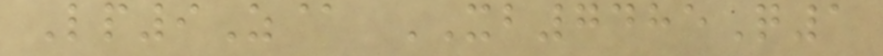Lp9Z@ XB7485Q1
